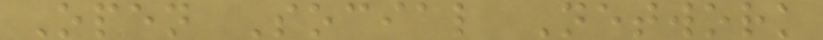Open Social Network
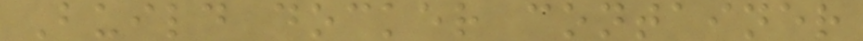Build docker container
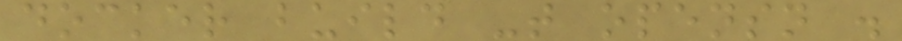docker build -t opensn .
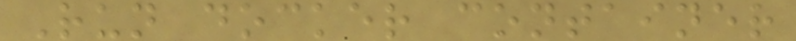Run docker container
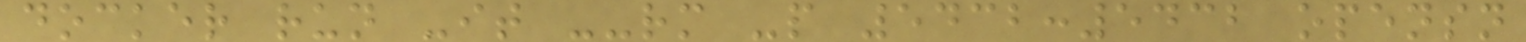docker run -it --rm -p 5432:5432 opensn
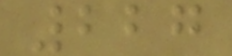227
